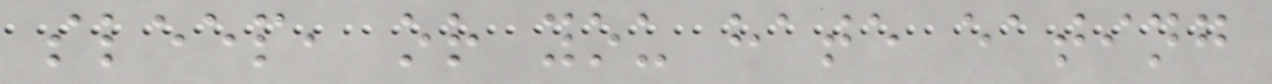sleep, or you hate eating
